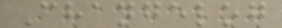Changelog
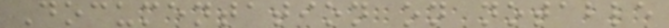Documentation on notable
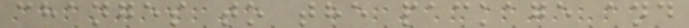changes to the package and
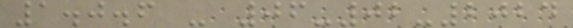1.0.6 - 06-02-2024
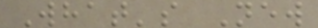What's New
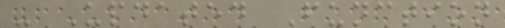- Updated Function
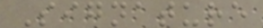Signature
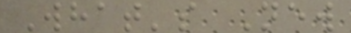What's New
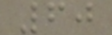60
